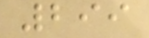299
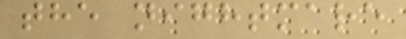the nightmare
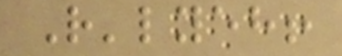R'lyeh!
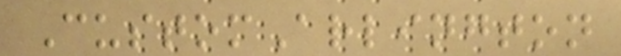CustomArlington
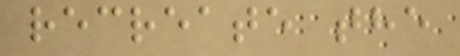recreate the
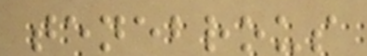tenebrous
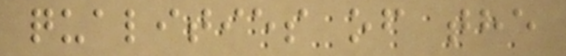qualities of the
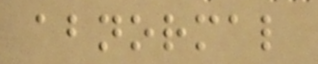abnormal
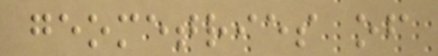geometries of
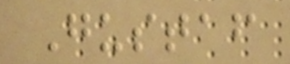Gustaf
